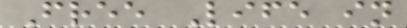Free Life in
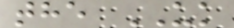the UK
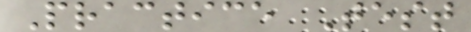Practice Test
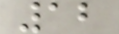12
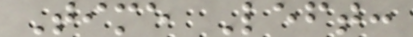Time Left:
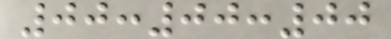00:00:00
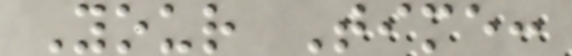Your Time:
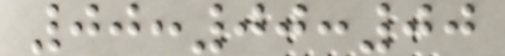00:00:00
